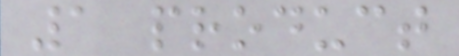1 product
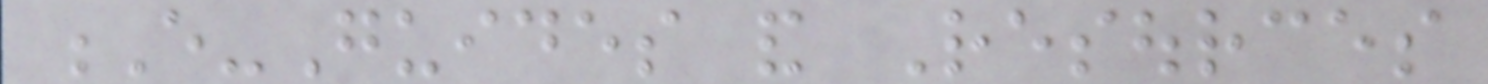E-Guides and Resources
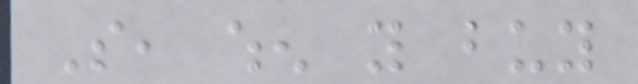So, when you buy
